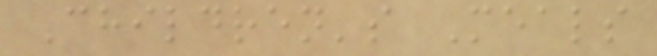Children's Meals
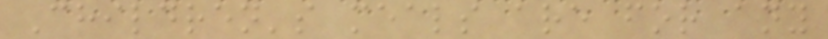Children's meals are for any
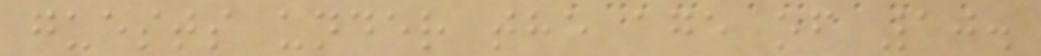guests under the age of 10.
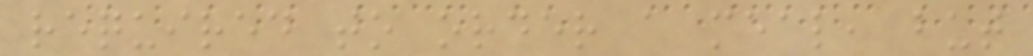required to order a meal, but
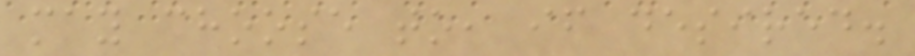may choose to, if desired.
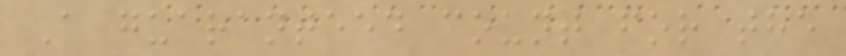A guaranteed count for the
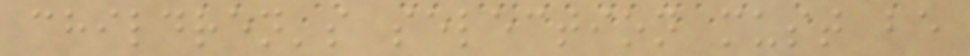children's selection must be
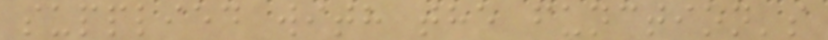supplied with the function's
